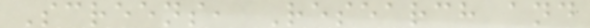Screens, Research and
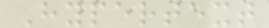Hypertext
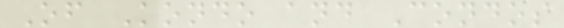Of Kondo and Condos
